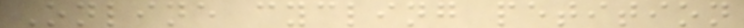Online cycling petition
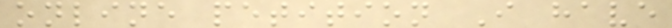online petition I have
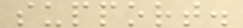support.
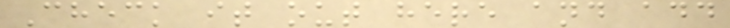Check it out here and add
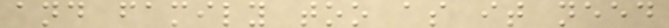and family too as it need
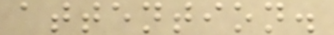attention.
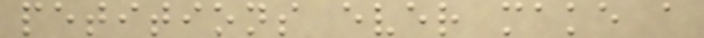petitions ever make a
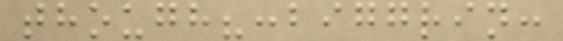though?:biggrin:
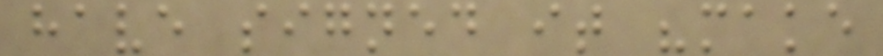have signed it "make
